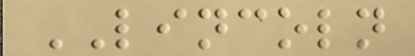LINCOLN
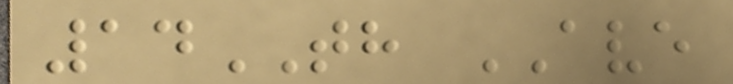14TH AVE
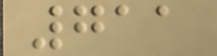711
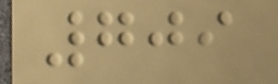709
